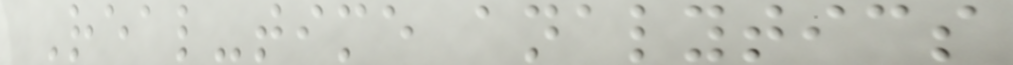Real-time analytics
